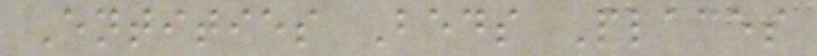Entities Beds Places
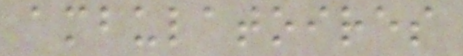ambulatoires
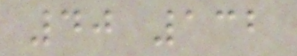40 132
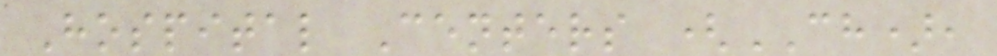Hospital Centers (CH),
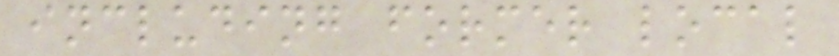including former local
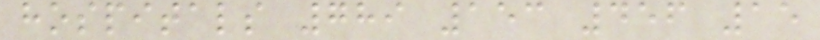hospitals 789 153 456 15
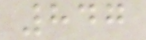847
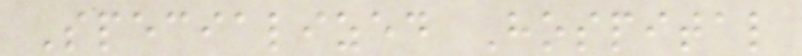Specialized Hospital
